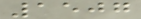1507
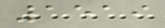1519
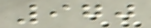970
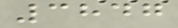3847
